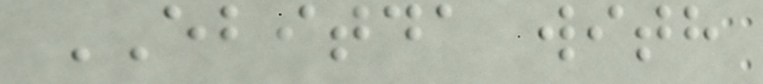EBITDA with
